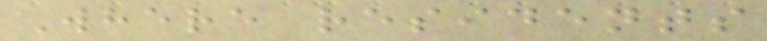Where residents
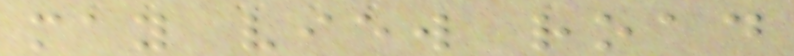may view road
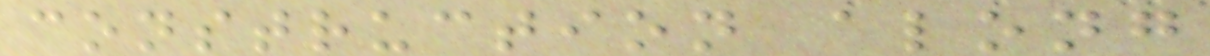construction along
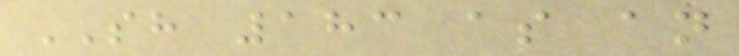SH 183 as an
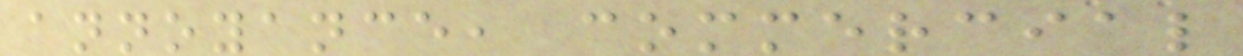annoyance, commercial
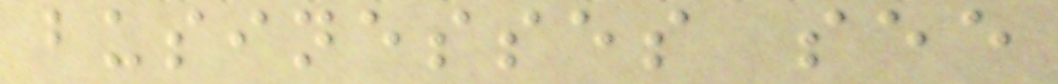businesses see
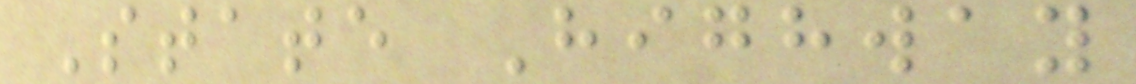State Highway
